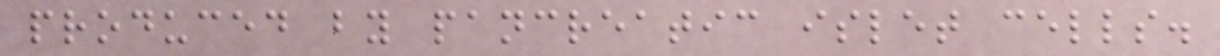produced by pancreatic islet cells.
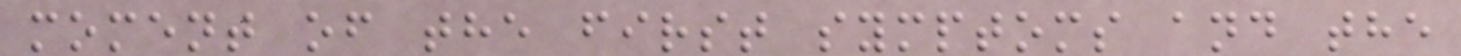moment of the first symptoms and the
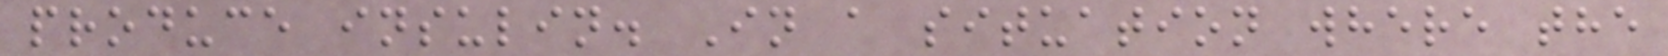produce insulin. In a situation where the
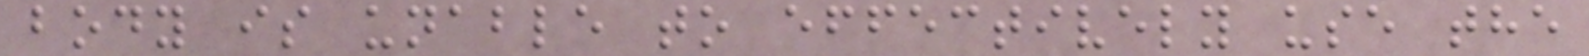body is unable to effectively use the
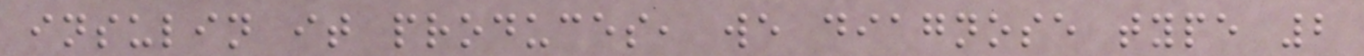insulin it produces, we diagnose type 2
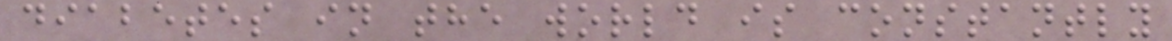diabetes in the world is constantly
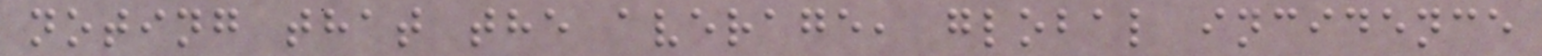noting that the average, global incidence
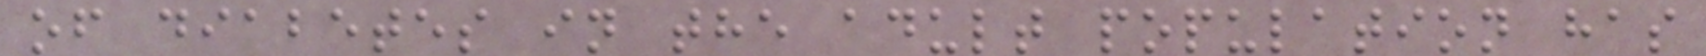of diabetes in the adult population has
